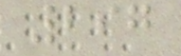297
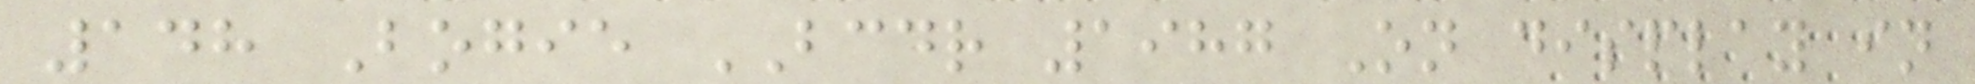148 Bogie BCDR 1987 On display in
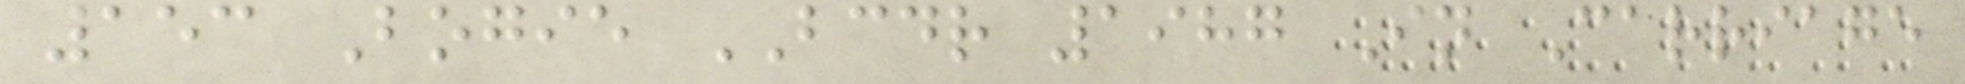153 Bogie BCDR 1987 In Carriage
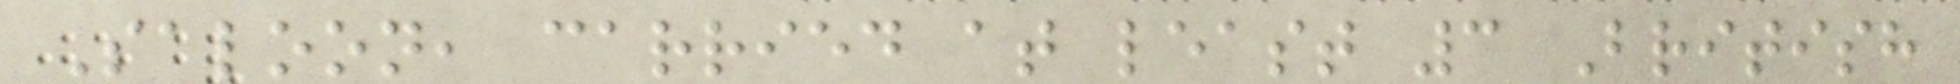Saloon, carried at least 3 British
